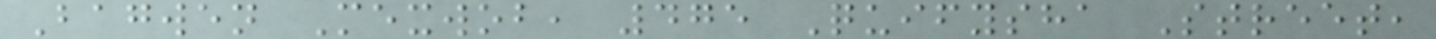Bagwen Mexwob, 475 Quifysha Street,
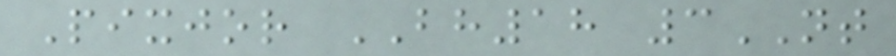Pixjor BH18 3NT
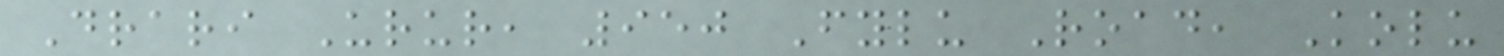Drari Urur, 950 Fylu Road, Kolu
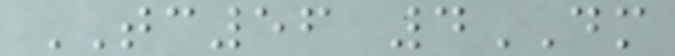TC56 4DM
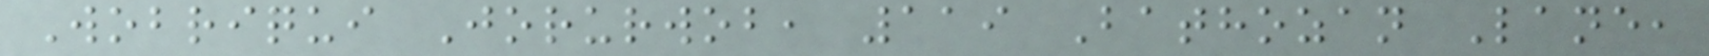Wobriqui Jorurwob, 119 Bathozan Lane,
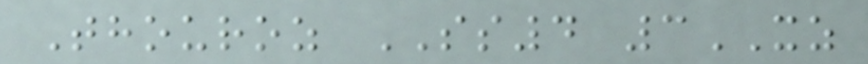Thouroz SS4 3XZ
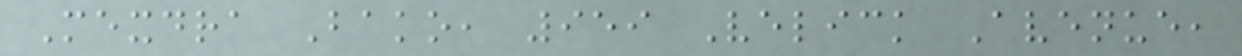Mexdra Bako, 959 Velick Avenue,
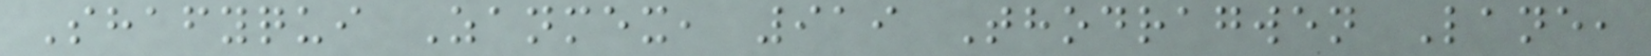Shafyqui Zanmex, 919 Thodragwen Lane,
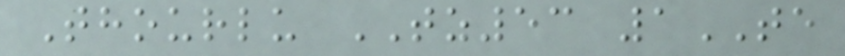Thourlu TZ53 1TE
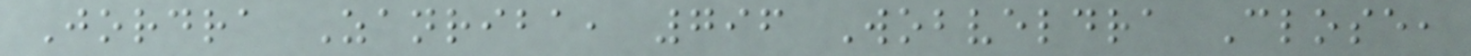Jordra Zanriba, 796 Wobveldra Close,
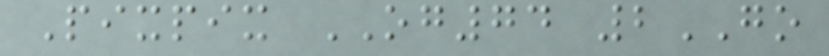Pixpix OG74 2GO
